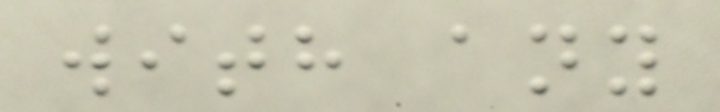with any
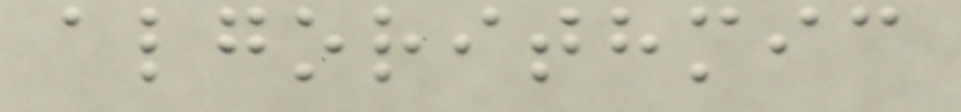algorithmic
